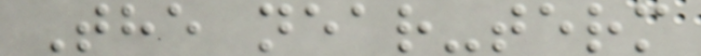The near-term
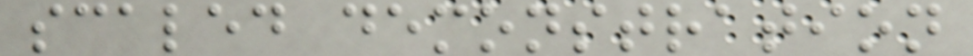scaled demonstration
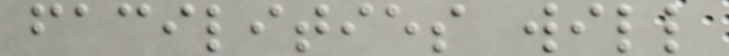facilities will
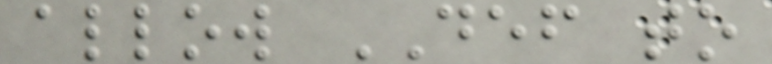allow DEF to
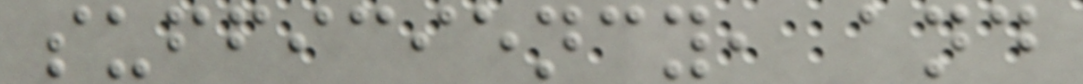sufficiency, and
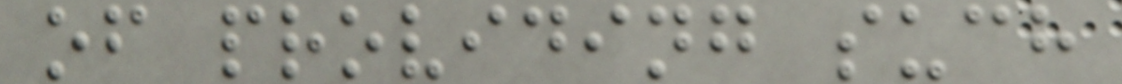of providing such
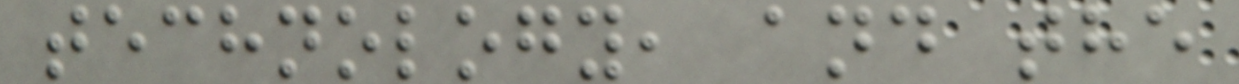technology, and the
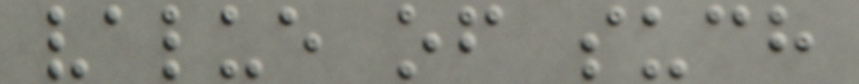value of such
